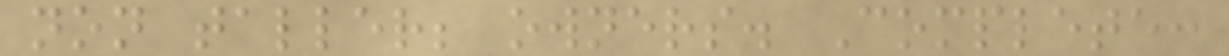non taller; owners. Complete:
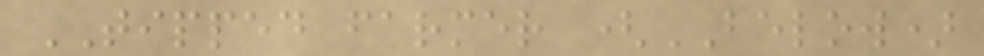TIPPED farmer (BELOW)
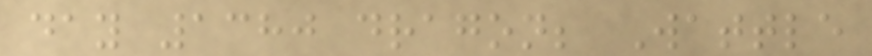day 1380 dragon; Wattle
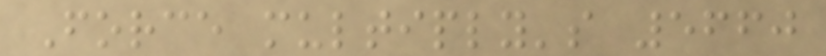Force multiply's 5660
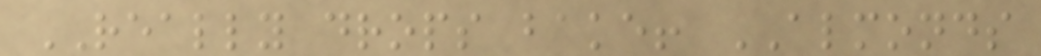REALLY drops bake! ALMONDS
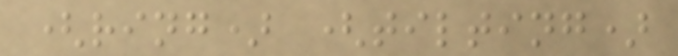(ring) (tilting)
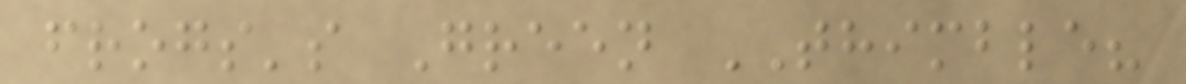frogs's Green THIMBLE?
